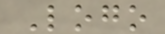Logo
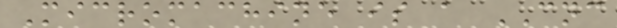Micromachine is a CNC
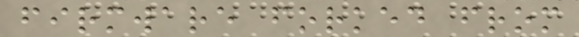firmware forked from
